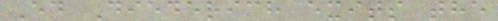Ed Diederich exits the
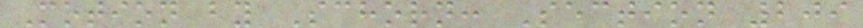Motion by Schorn: Section 209
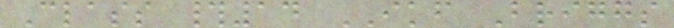Class #14 IKF Briggs
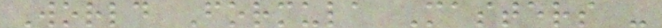World Formula Masters -
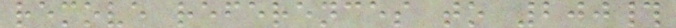remove references to 200#
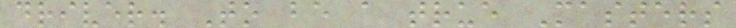driver. To be a true Masters
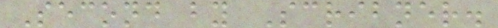Second by Scribner.
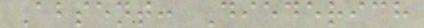Absent: Diederich
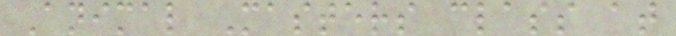Animal Masters class at
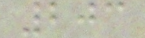203
